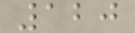120
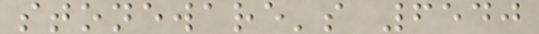stoneware's 6540
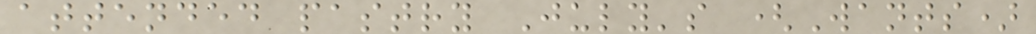attended pastry July's (Wants)
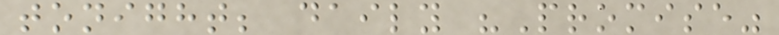tonight; daily "Promise"
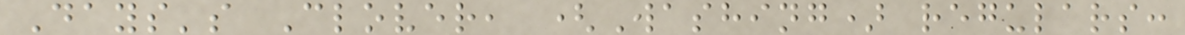Days's Clover, (Washing) regulars:
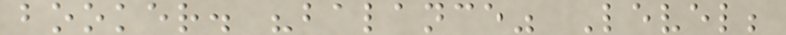booker. "balance" Level;
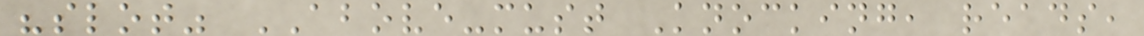"slot" ABOVE-must Knocking, reads,
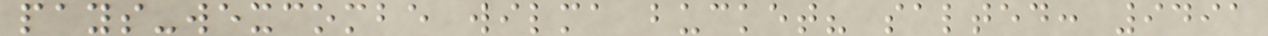pays-wexcombe wilma bucket? salted: 9491
